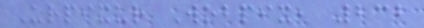Urpixur Wobpix, 232
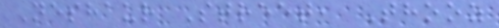Neshaur Street, Thooz
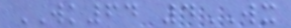WK64 4WX
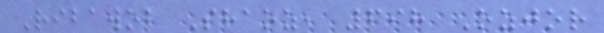Ribawob Shaoz, 698 Ozjor
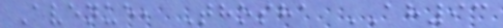Avenue, Thosha AH93
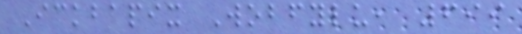Ickbapix Wobfylu, 699
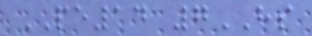PE14 7HS
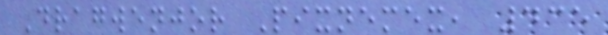Dragwenjor Pixnemex, 435
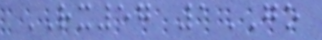RX57 1GO
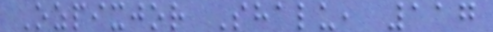Ozpixjor Shalu, 117
